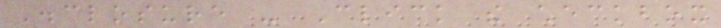Disclosure - Click the checkbox
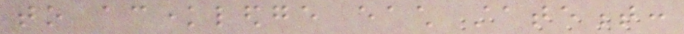to acknowledge each statement:
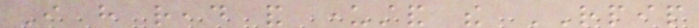I have read and understand the RPIP
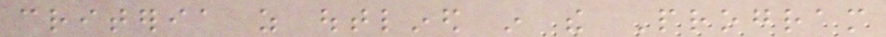criteria as outlined in the Program
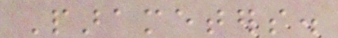Parameters.
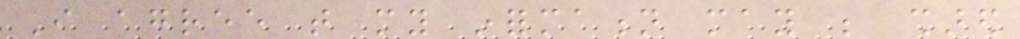I agree that my information may be shared
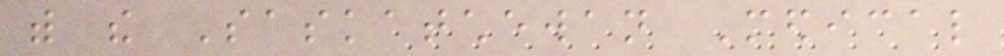with the Saskatchewan Medical
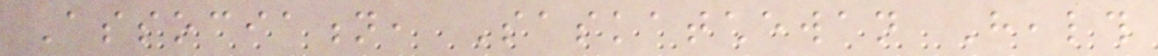Association, Saskatchewan Health
